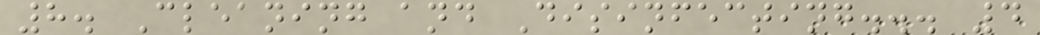8. Cleaning and Disinfecting... 4
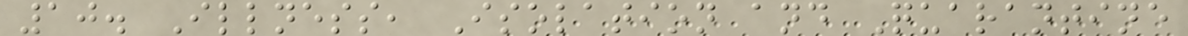10. Illness, Isolation and Quarantine
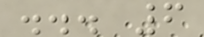... 6
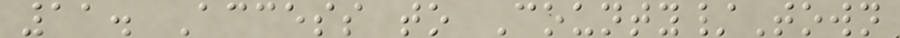11. Access to County/Town
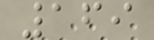169
